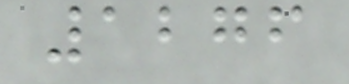1276
